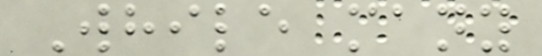While many
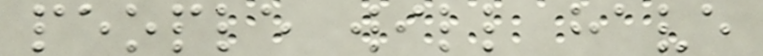people will have
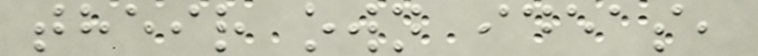their own ideas,
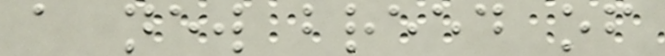a new breed of
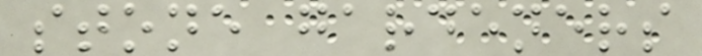stone gardeners
